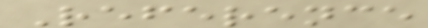Reference
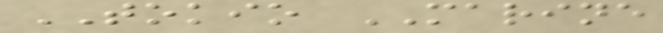TOKIO MARINE
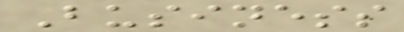Business
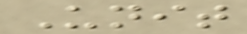Unit
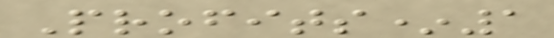Profits*1
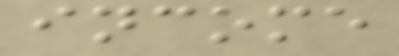income
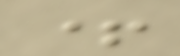+
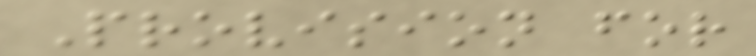Provision for
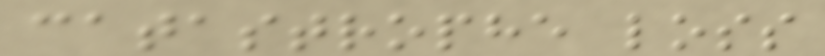catastrophe loss
